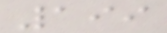199
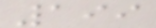199
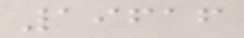19616
